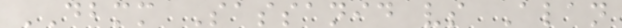DBMM Sassanid vs Alan
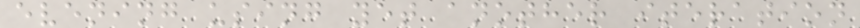evening using yet another iteration
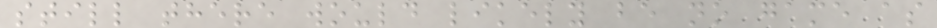still there would likely be no game as
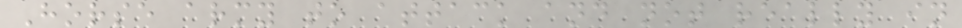Horse army to attack and not really in
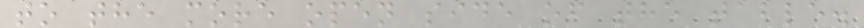to the more open side of the table.
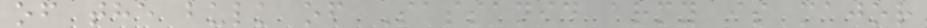of the bulk of Sassanid army is major
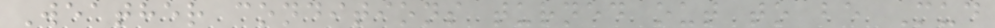Weather conditions turned out to be Mud
